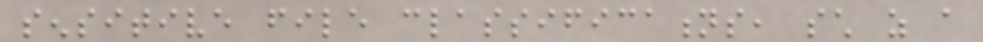sensitive file classifications, such as a
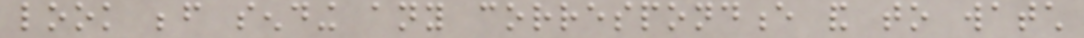look before sending any correspondence and to watch
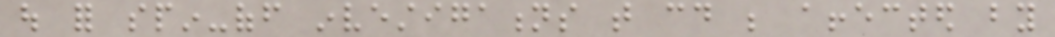out for spin-off investigations that could be affected by
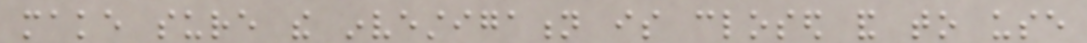make sure the investigation is closed and to use
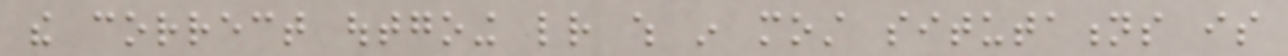the correct outgoing letter which in most situtations is
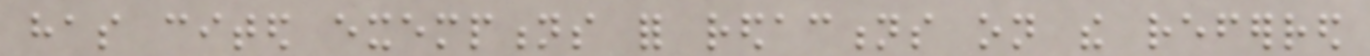has cited exemptions for redactions on the referred
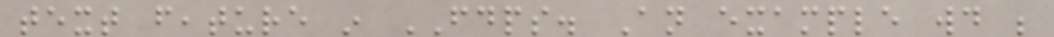text feature in FDPS. An example would be
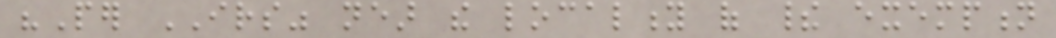"Per IRS" near the locality of their exemption
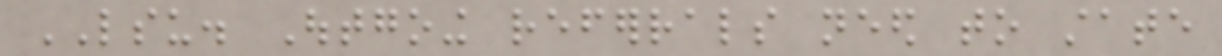LSU. Outgoing referrals need to state
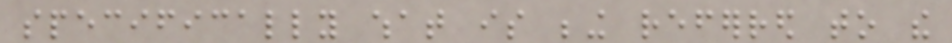specifically what is being referred to the
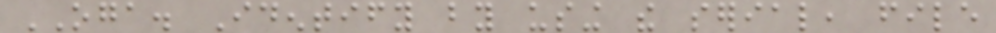OGA. Identify by using the serial, file
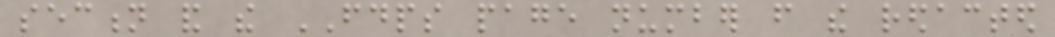section and the FDPS page number from the redacted
